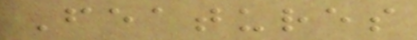Features
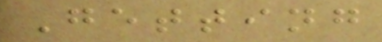Getting
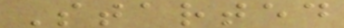Started
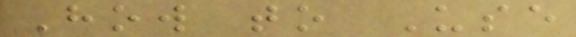How to Use
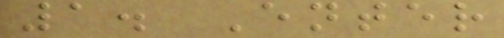1. Enter
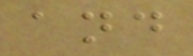and
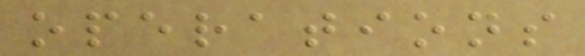operations
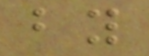by
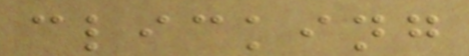clicking
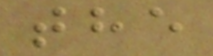the
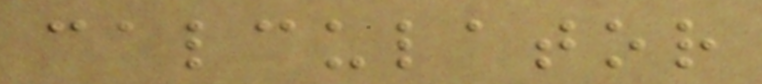calculator
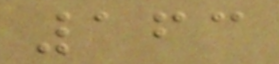163
